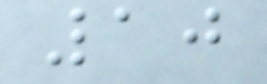10
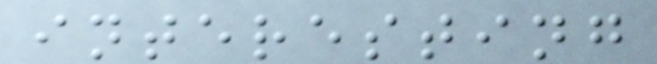interesting
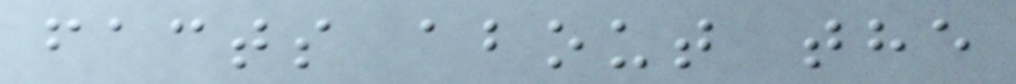facts about the
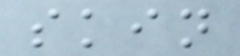skin
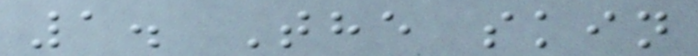1. The skin
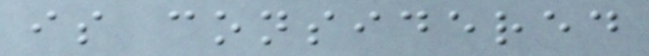is considered
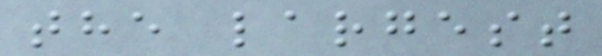the largest
